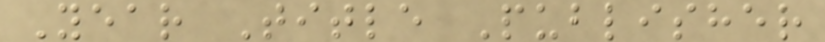Year Title Publisher
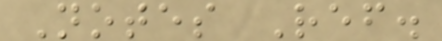Notes Ref.
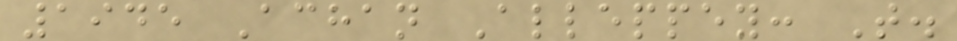1945 Achan Alleppey: T.
